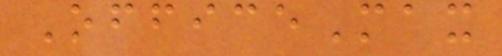OfficeMax
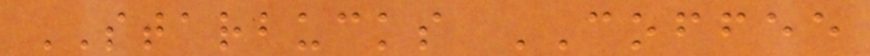STARBUCKS COFFEE
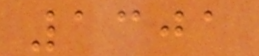1301
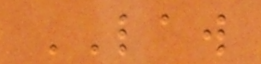LAW
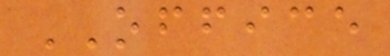OFFICE
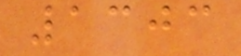1303
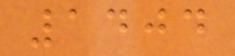1404
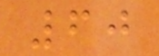60
